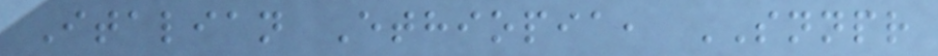Italian Ethiopia, SNNPR
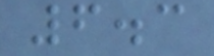6.3
